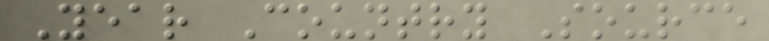Year Country Source
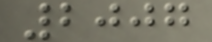2007
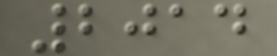2014
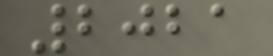2021
